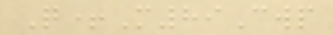Q+M89Cwp
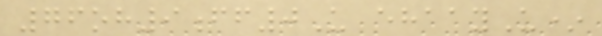76oh9ff0U ehaayU*
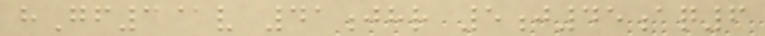hGf3@v 41jhr 5j45aq6
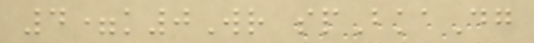4=k0Wr spBkaDg
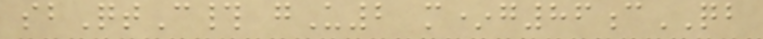sbQtC# gU2 m*g86cQB
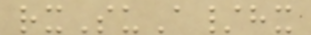rxSuA/hx
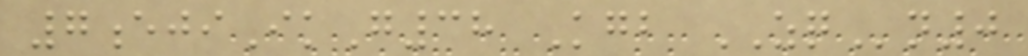7ejiIkG38 Kgb ZQn0
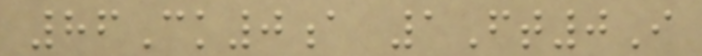86Ck0a 1Ft0I
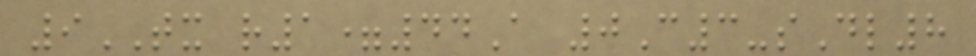9TX r1=44A 0C3-sDl8
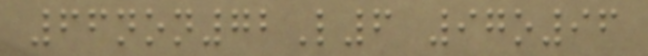66non72L6 97o96
